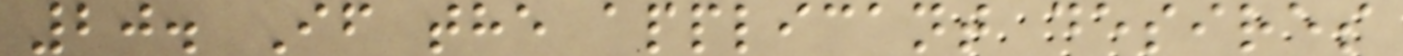20. If the applicant desires
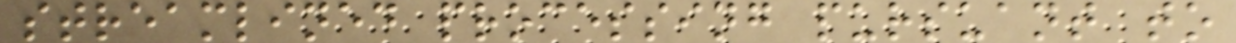streamlined processing pursuant to
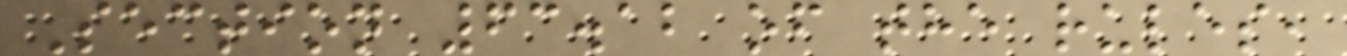Section 63.12 of the rules,
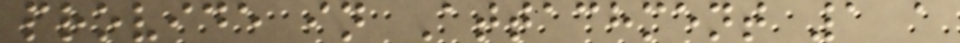provide in Attachment 1 a
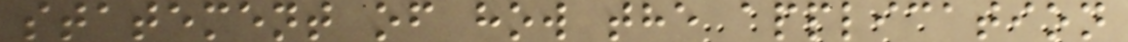statement of how the application
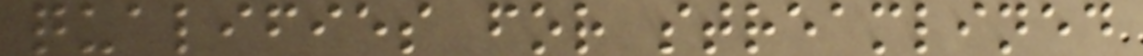qualifies for streamlined
